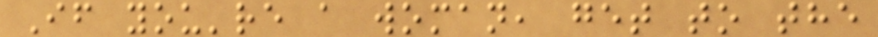If you're a woman, get to the
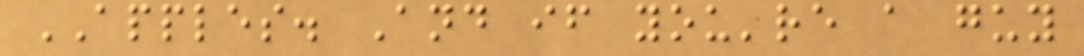APPLES. And if you're a guy
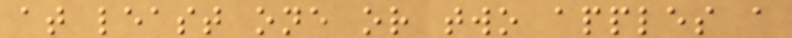at least one or two apples a
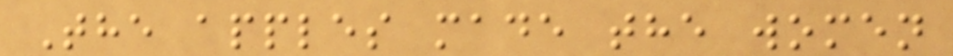The apples made the women
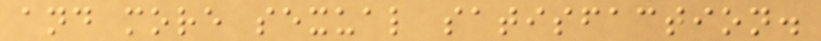and more sexual satisfaction.
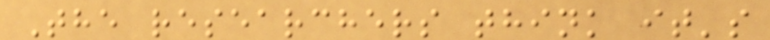The researchers think it's
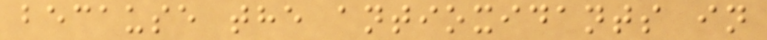because the antioxidants in
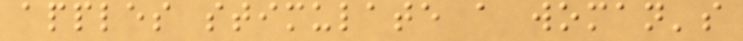apples stimulate a woman's
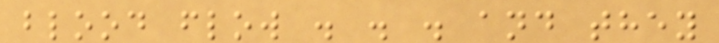blood flow . . . and they
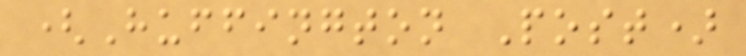(Huffington Post)
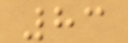83
